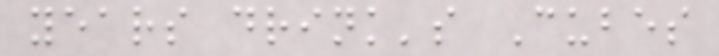years drink's Cubes
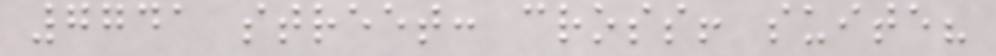7741 street: cross! suite?
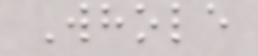Whole
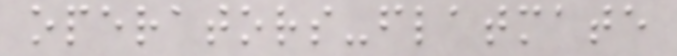operators-flatmate
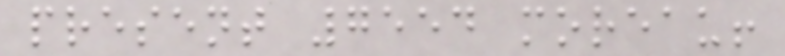present 7554 moreau!
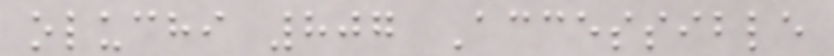oluchi 807 Accessible
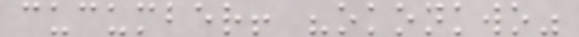cucumber! "okonkwo"
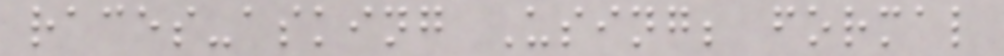races-asking Using; formal
